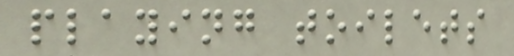playing toilets
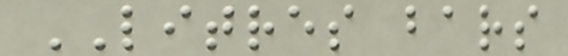LITRES bars
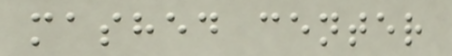mashed center
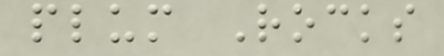plum Rocks
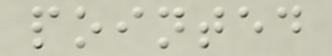pointed
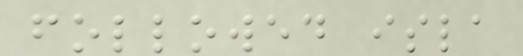followed isla
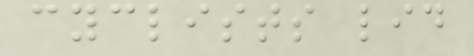cyclists lid
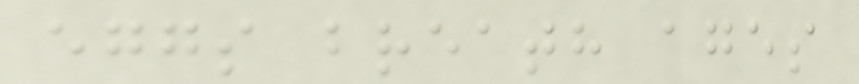eggs breath ages
